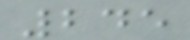245
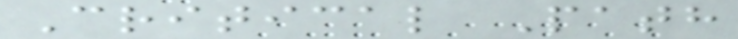Critical Path
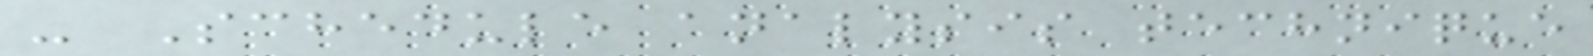- Schedule analysis technique
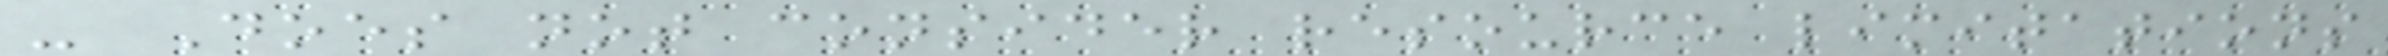- Does not consider resource limitations
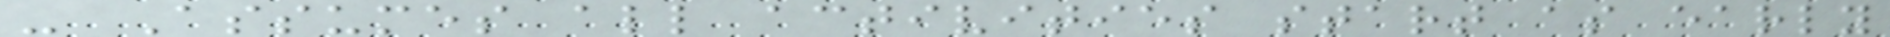- Assumes all activities start as early
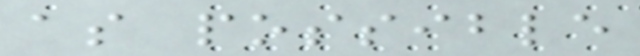as possible
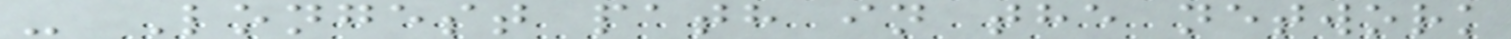- Longest path in the network
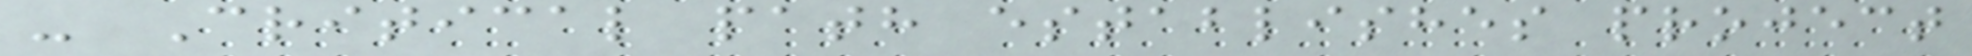- Critical path establishes project
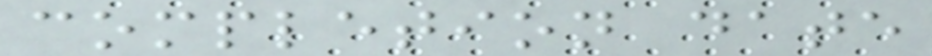completion date
